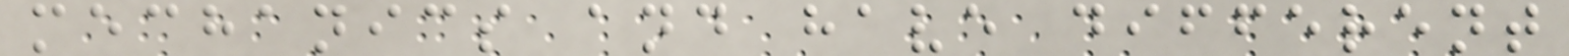mechanics and have different
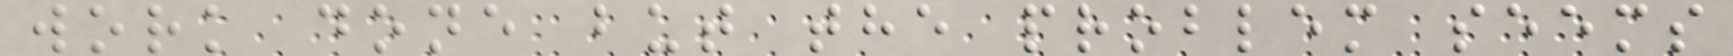work done but the problem seems
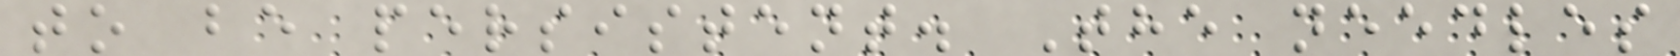to be persistent. The needles
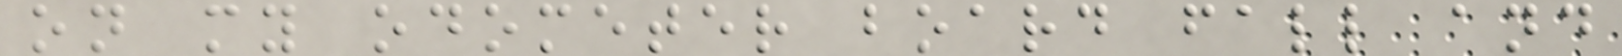on my odometer board fall and
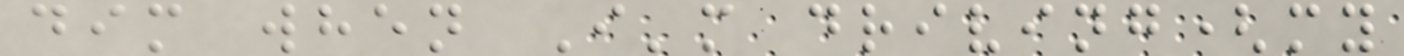dim when I'm driving(my
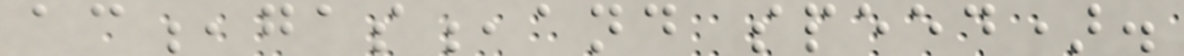ac,gas,and speed).
